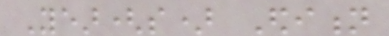Year(s) Edition
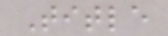Title
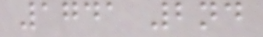1741 2nd
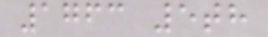1763 5th
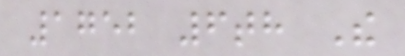1752 6th The
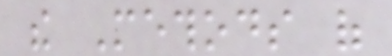the Methods of
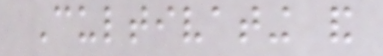Cultivating and
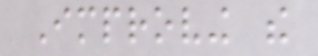Improving the
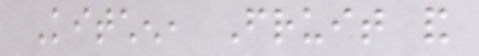Kitchen, Fruit and
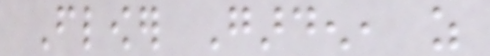Flower Garden, as
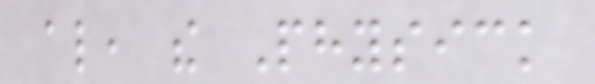also, the Physick
